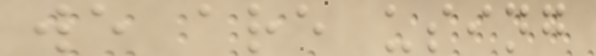we are using
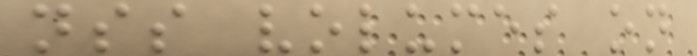nss volumes on
